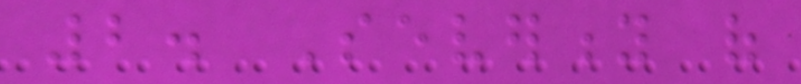2. Severity of
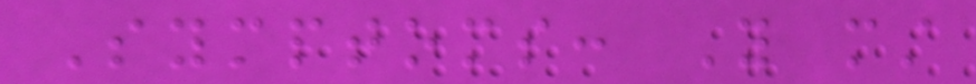Symptoms: You must
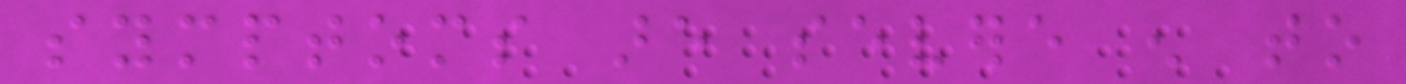symptoms are severe enough to
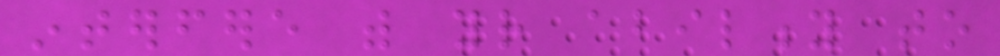interfere with your ability to
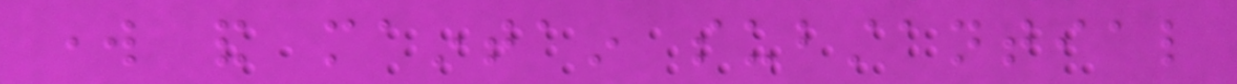work and maintain substantial
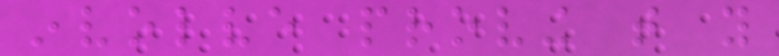involve proving that you
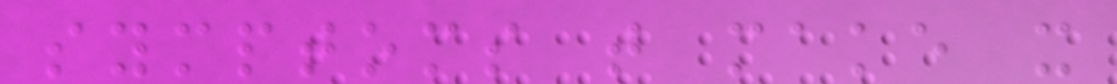symptoms that make it
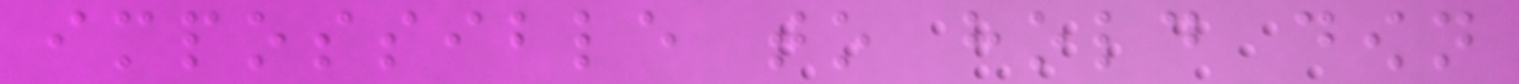impossible to hold down
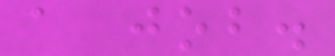a job.
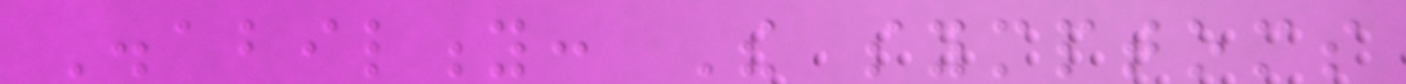Disability: The symptoms
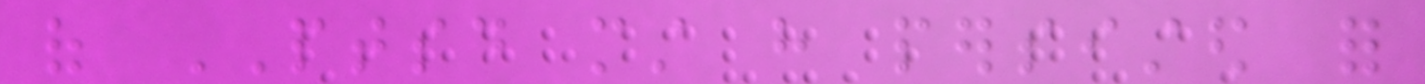of PTSD must have persisted for
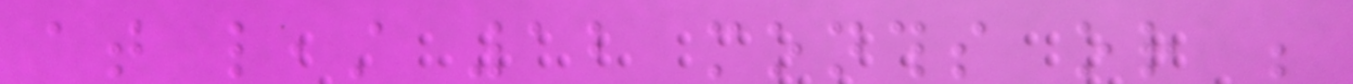at least 12 months or be
